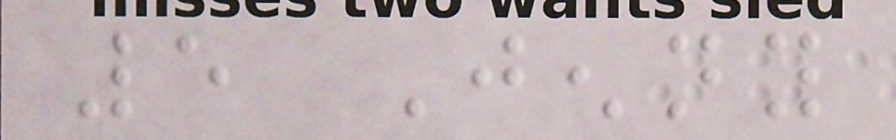5 Jenny
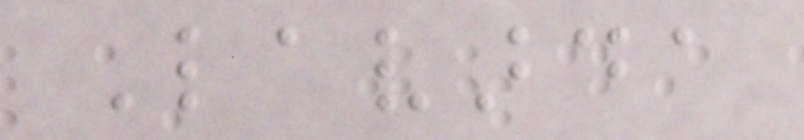Lavarda
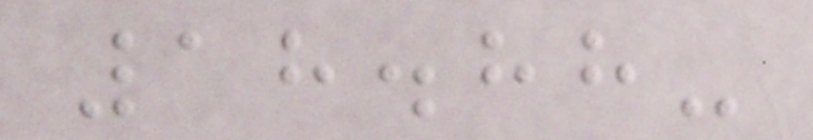18.88-
